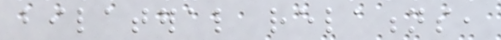bilateral relations,
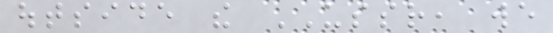outside the USSR, we
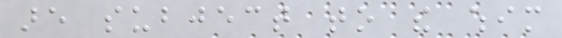are subject to the whim
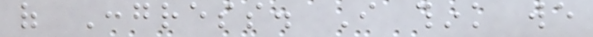of Congress. I think we
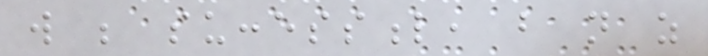will be successful, but not as
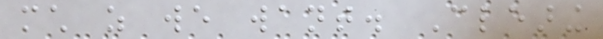much as we want. Clearing
